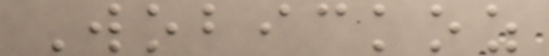Wobickoz
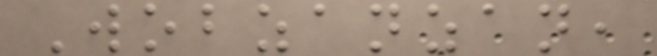Wobzanzan,
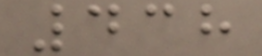438
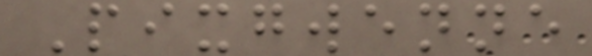Pixgwenne
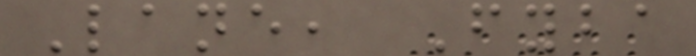Lane, Fyba
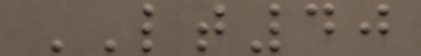LT40
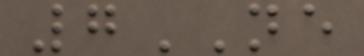7NE
